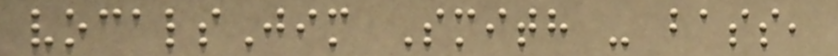vocalsJim Smith - bass,
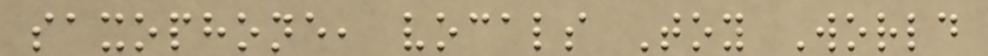saxophone, vocals Toy World
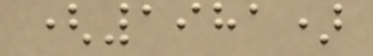(1981)
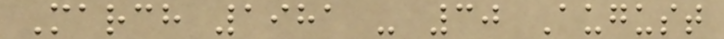March 1981 - 30 August
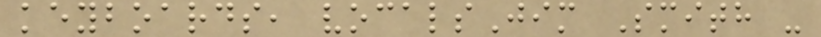keyboards, vocalsJim Smith -
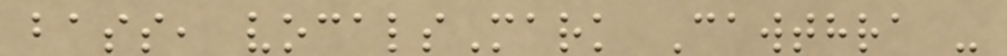bass, vocalsMark Cawthra -
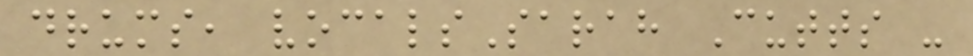drums, vocalsSarah Cutts -
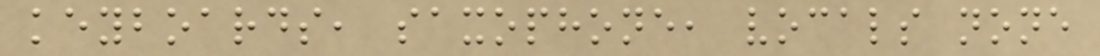keyboards, saxophone, vocals none
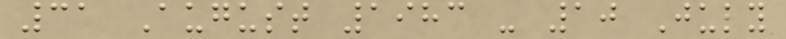31 August 1983 - 10 July
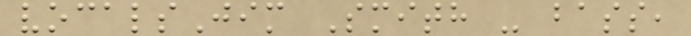vocalsJim Smith - bass,
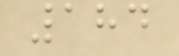184
